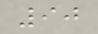90
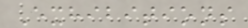Exhibitions
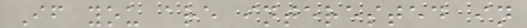If you are interested in
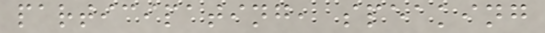participating, speaking
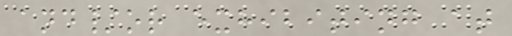and/or exhibiting at
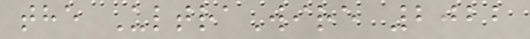the UltraWire 2022
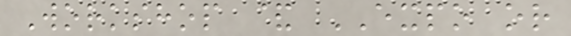Workshop & EXPO or
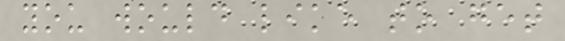you would like to get
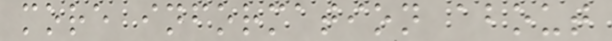more information about
